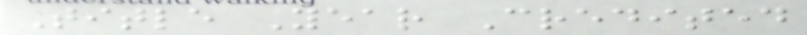Title Year Credited
